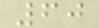60
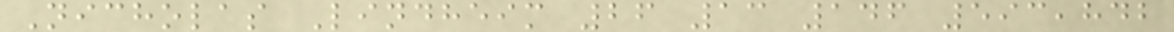Nicholas Lindheim 26 13 146 593,842
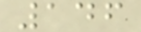146
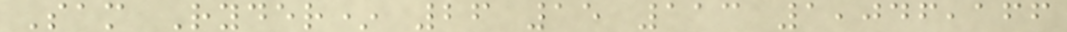Sam Ryder* 26 15 113 1,046,166
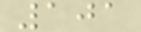101
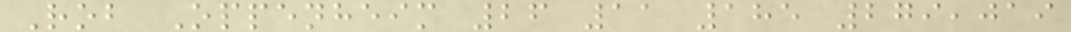Rob Oppenheim 26 11 185 279,019
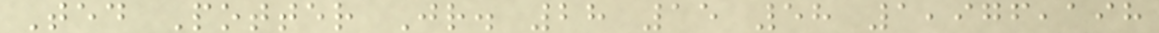Ted Potter Jr. 28 15 58 1,976,198
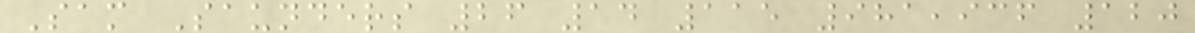Sam Saunders 26 14 115 981,936 120
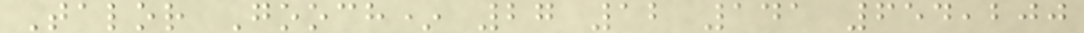Talor Gooch* 27 12 141 654,200
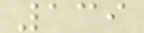139
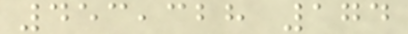453,328 174
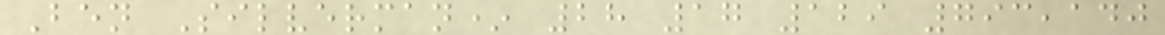Ben Silverman* 28 17 129 793,140
